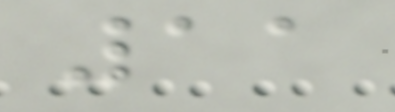11
